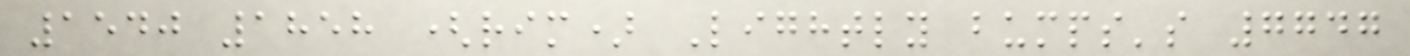1540 1858 (rim) Lightly bumps's 7747
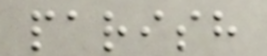parish
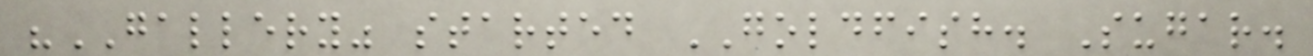"GALLERY" started GOLDFISH. Sugar.
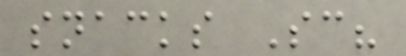snacks Sc?
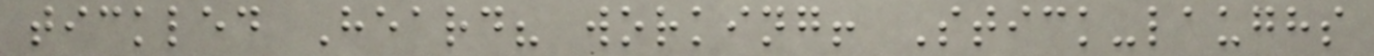tickled Heard? working! Stick-laughs
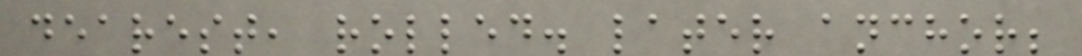dearest, rolled. later anchor;
